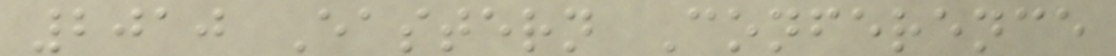2010 Eastern Conference
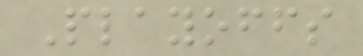Playoffs
